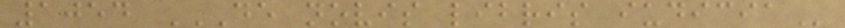1054 DE NOVIS LIBRIS IUDICIA
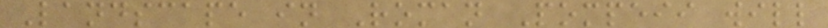Landscape in Roman Pompeii will
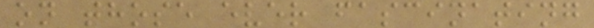on those ever fascinating
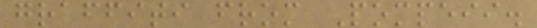graffiti from Pompeii.
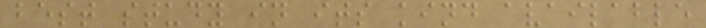best study in its kind available
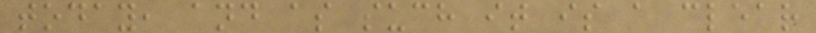today, and as such it is a clear
